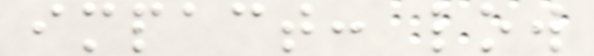impact: low
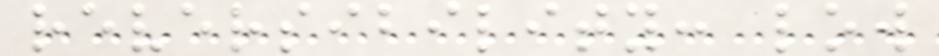reversibility: low
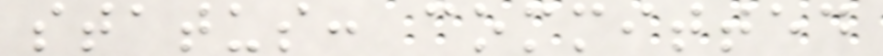status: committed
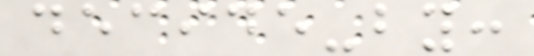decide-by:
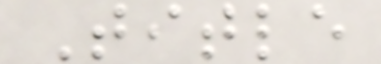Title
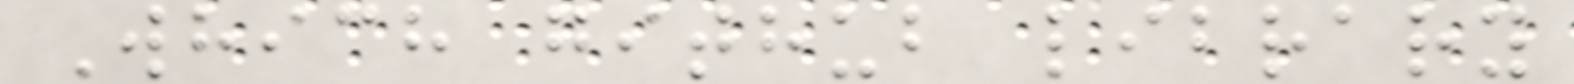Which github library
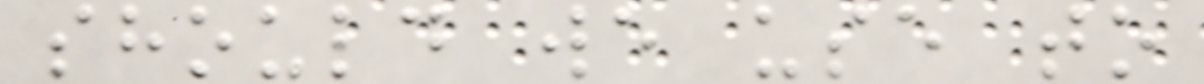should we use to
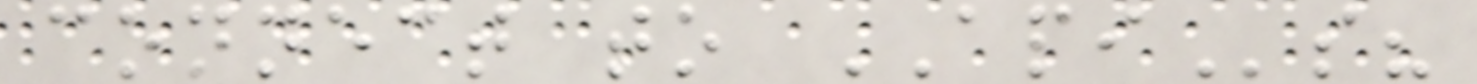connect to APIs?
